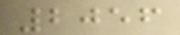2056
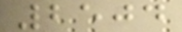2504
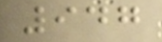947
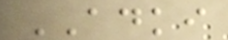ADKI
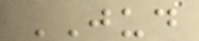JUD
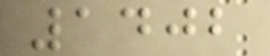1402
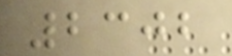2302
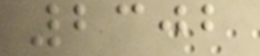2302
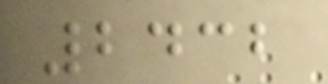2432
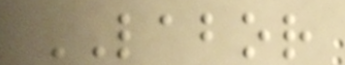LABOR
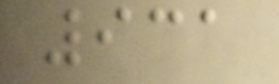931
